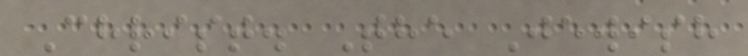Christ. The Jewish
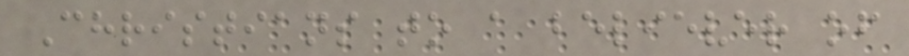Christians to a believer of
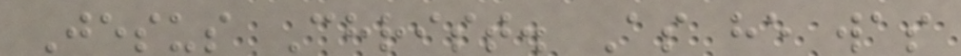Jesus Christ. As he was
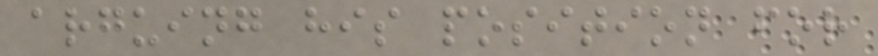arguing his position for
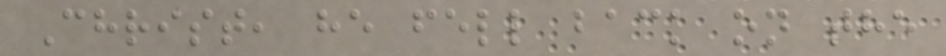Christ, he fell back on the
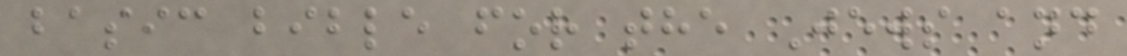basic bible for the Jews and
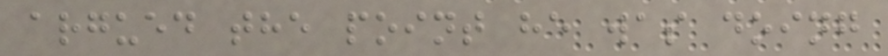argued the point he was doing
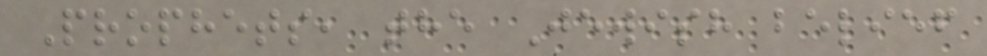Prophets, the Jewish belief
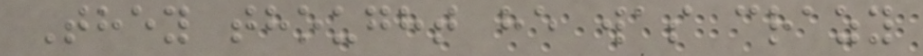They thought he was crazy
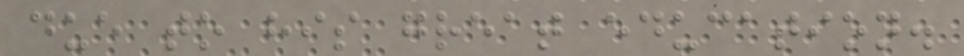due to his great education.
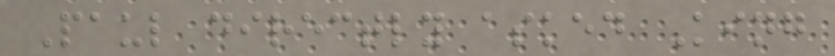Paul directly asked King
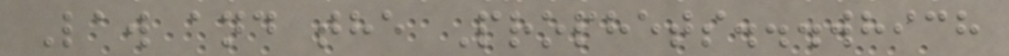Law and the Prophets...which
